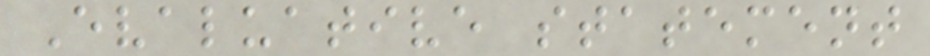Evaluative statement
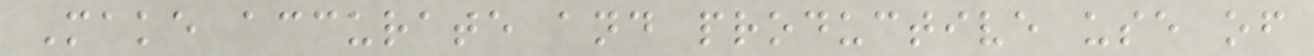Make accurate and productive use of
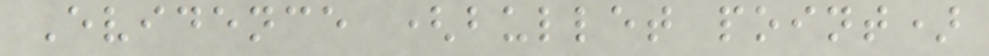Evidence (bullet point)
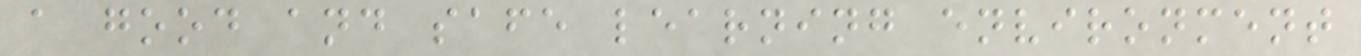a good and safe learning environment
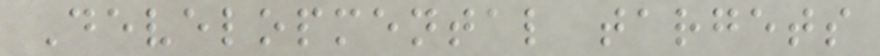Developmental targets
